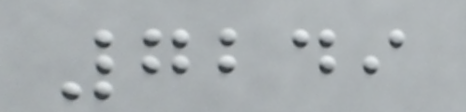7249
